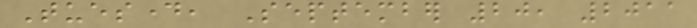Tuesday, September 20, 2011
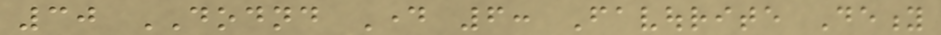30 DODND Day 6: Favourite Deity
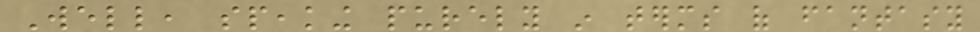Well, speaking purely in terms of fantasy
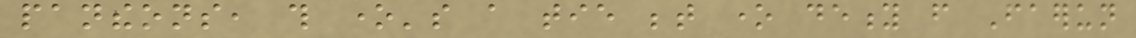pantheons, this one's a tie between one deity from Faerun
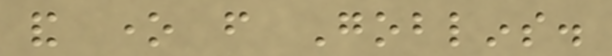and one from Goblins.
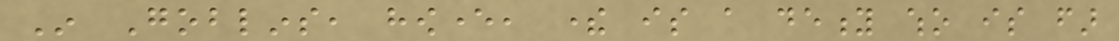In Goblins, however, there is a deity who is far
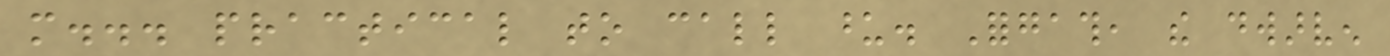more... practical to call upon. Forgath, the dwarven
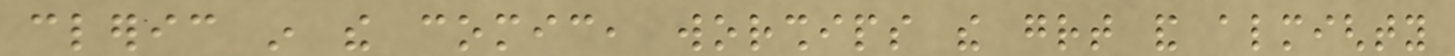cleric in the comic, worships the great and almighty
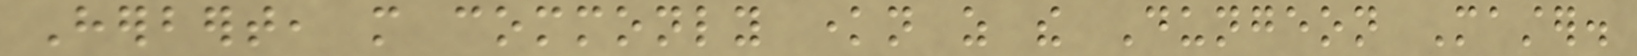Herbert, more commonly known as the Dungeon Master.
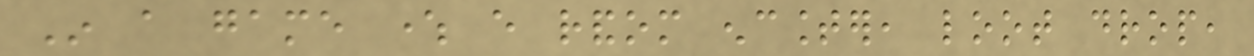In a game where every random encounter, loot drop,
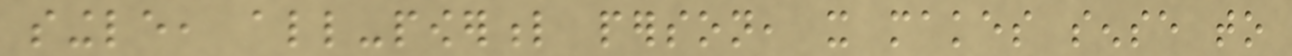single, all-powerful person, it makes sense to
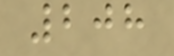208
